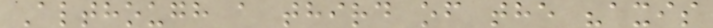Although a third of the "axis
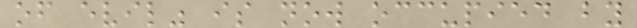of evil" is now occupied by
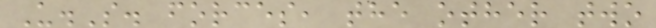U.S. forces, the other two
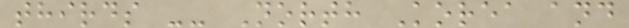thirds -- North Korea and
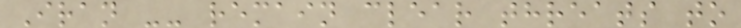Iran -- remain clear threats to
